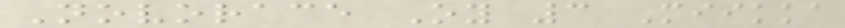Novorace Oy 3 Miikka
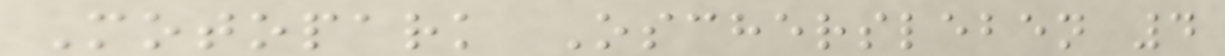Motopark Oschersleben 4
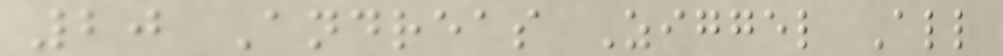20 Andreas Ziggel All
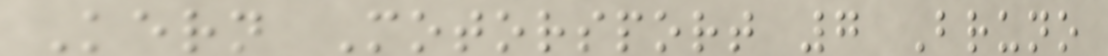Kern Motorsport 7 Bruno
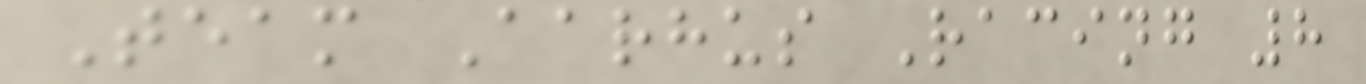Team Aarhus Racing 8
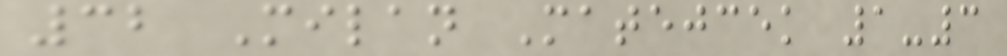32 Milan Matejcek 1-3
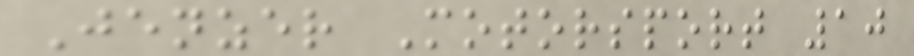Jenzer Motorsport 10
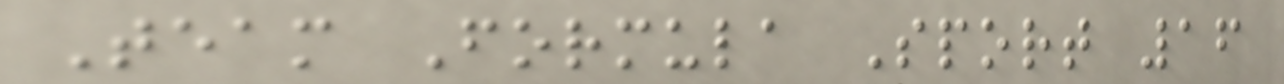Team Formula Sport 16
